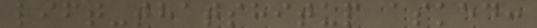lift-thatshitup asked:
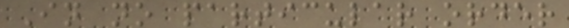In no particular order
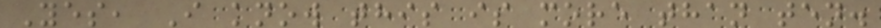Yes, I know this is more than ten.
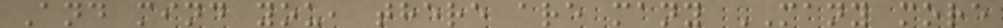And mind you, there are many MANY more
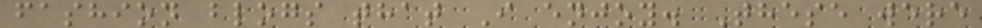fashion blogs that I enjoy. These were
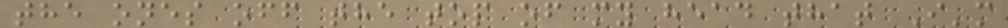the ones off the top of my head that I'm
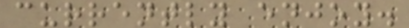currently enjoy.
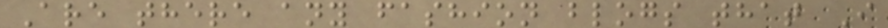Are there any fashion blogs that I
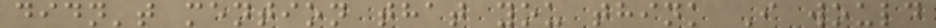didn't mention that you think I would
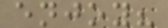enjoy?
